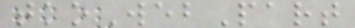tkoWebPart
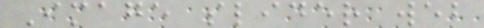Image slider web
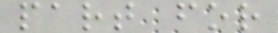part for
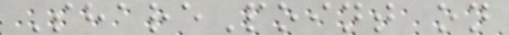SharePoint on
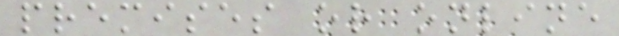premises or online
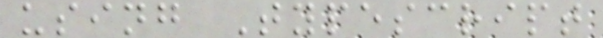using Typescript
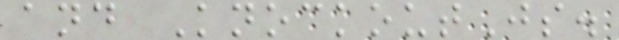and KnockoutJs.
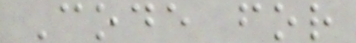Code for
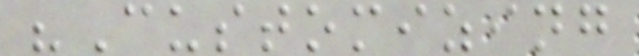"Customizing
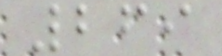269
